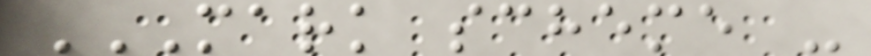MARK SCHEME -
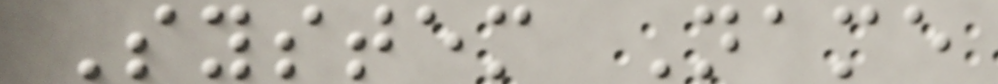System Name
